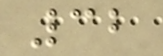32
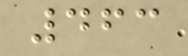463
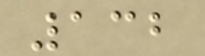132
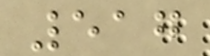517
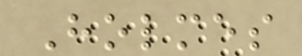Holmes
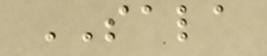SALA
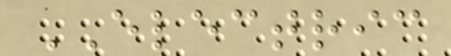ELECTRIC
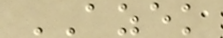AZEK
